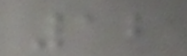12
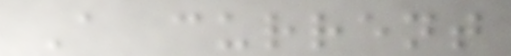A current
